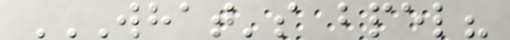WHAT'S BPEL?
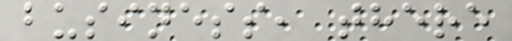business, there
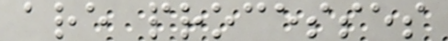are processes
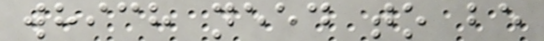which need to be
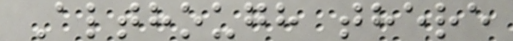Although there
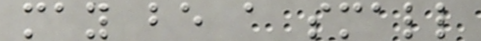may be a small
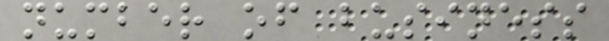number of business
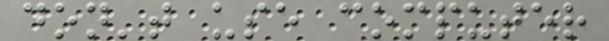don't use computer
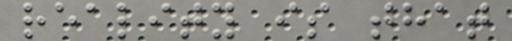reality is that
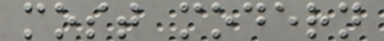most modern
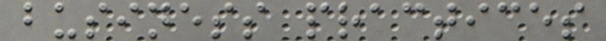business practices
